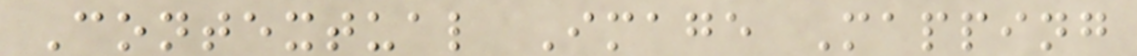Contextual Image Mapping
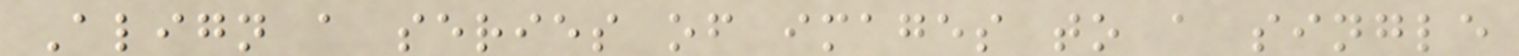Align a series of images to a single
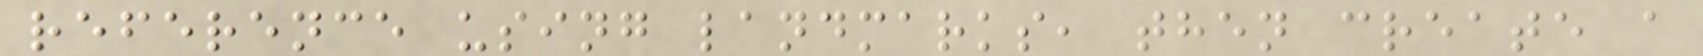reference using landmarks, then create a
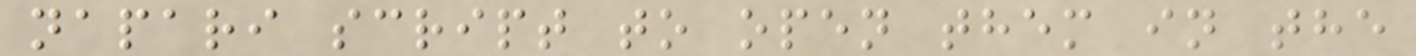napari script to open them in the
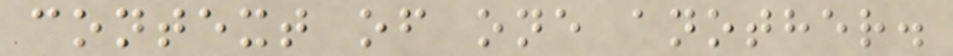context of one another.
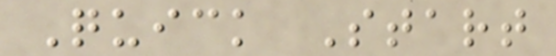Quick Start
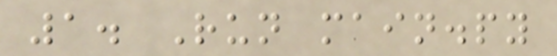1. Run main.py
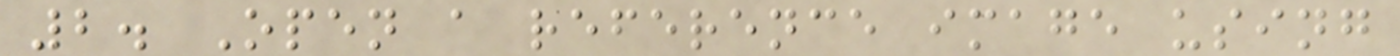2. Open a reference image using
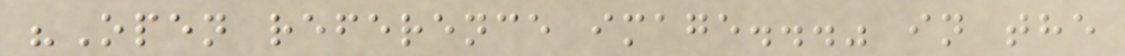"Open reference image..." in the
